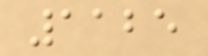1125
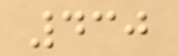430
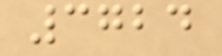3724
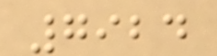7924
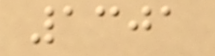1301
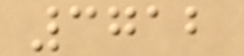3712
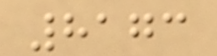8173
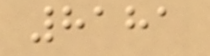8181
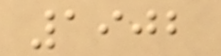1902
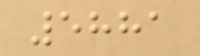5881
